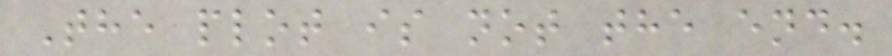The plot is not the end.
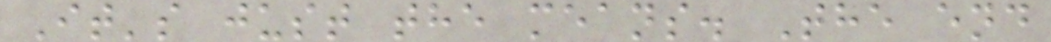It's just the means. The end
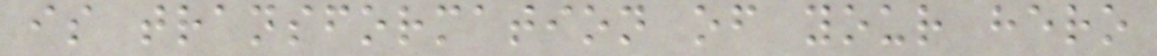is transformation of your hero
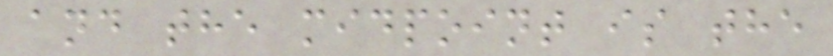and the midpoint is the
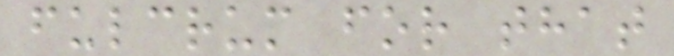fulcrum for that
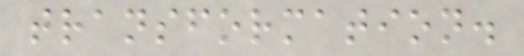transformation.
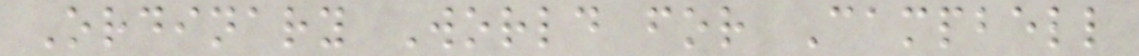Ordinary World for Campbell
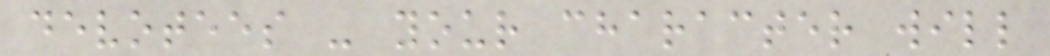devotees - your character will
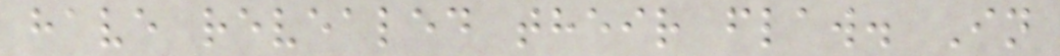have revealed their flaw. In
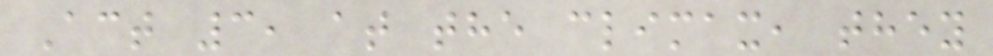Act 3, at the climax, they
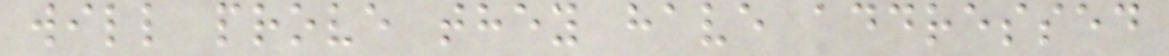will prove they have addressed
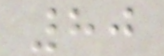80
